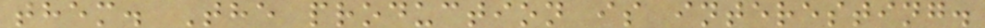them. The production is interesting.
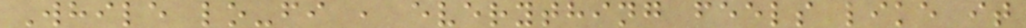While lo-fi , everything feels like it
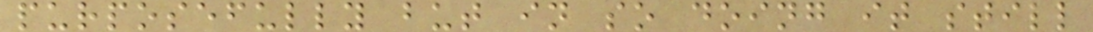purposefully but in so doing it still
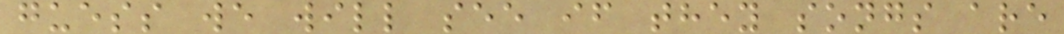guess we will see if they songs are
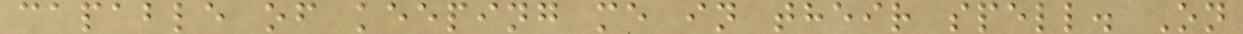capable of keeping me in their spell. On
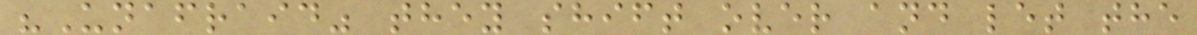"Unafraid" they shift over and let the
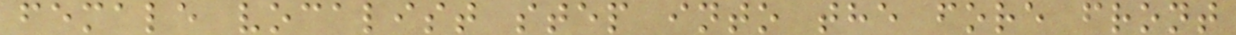female vocalist step into the fore front
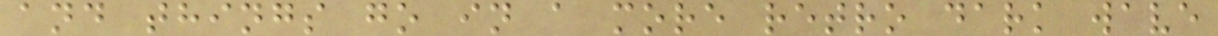and things go in a more retro dark wave
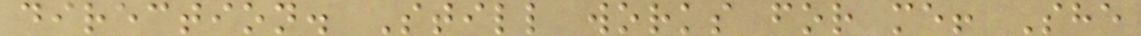direction. Still works for me! She
